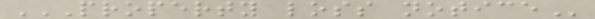PROPERTY LOSS NOTICE
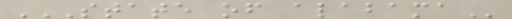STATE OF ALABAMA
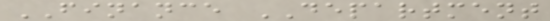FINANCE DEPARTMENT
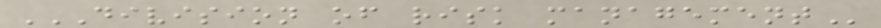DIVISION OF RISK MANAGEMENT
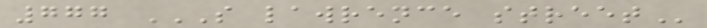777 S LAWRENCE STREET
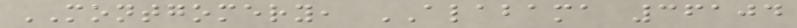MONTGOMERY, ALABAMA 36104
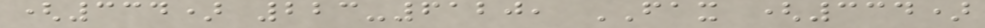(334) 223-6120, FAX (334)
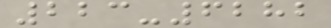223-6282
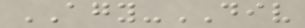AGY-DIV
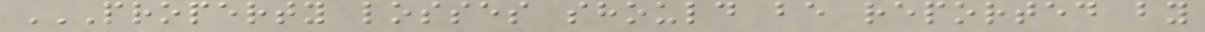PROPERTY LOSSES SHOULD BE REPORTED BY
